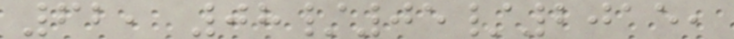62, 08/05/2015,
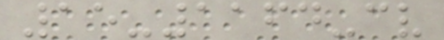15-1164-cv
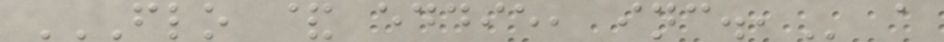FLO & EDDIE, INC., a
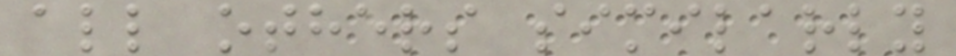all others similarly
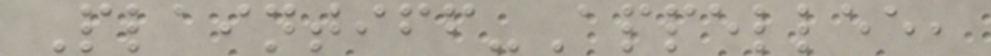Plaintiff-Appellee,
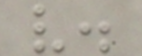v.
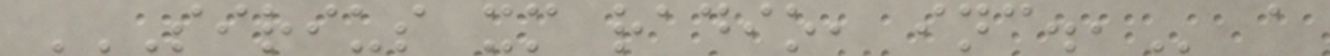SIRIUS XM RADIO, INC., a
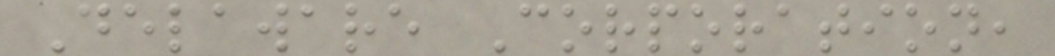Delaware Corporation,
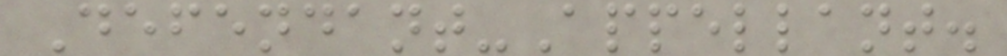Defendant-Appellant.
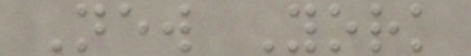New York
